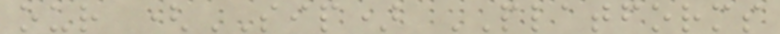our (SIP) PLATFORMS
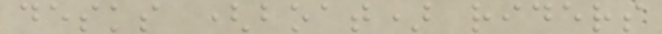desks (boat) riders
